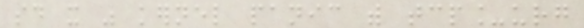said it was kernel panic with tcp_urg
